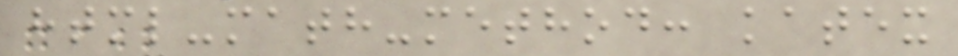html-math-method: katex
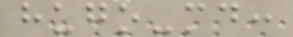hugo-md:
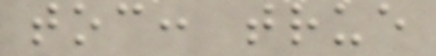toc: true
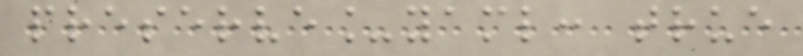preserve_yaml: true
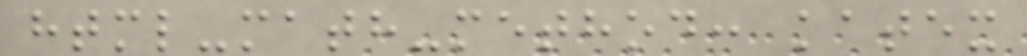html-math-method: katex
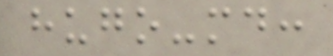hugo-md:
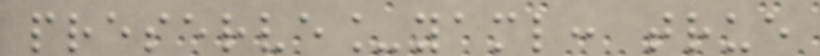preserve_yaml: true
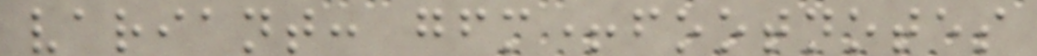variant: gfm+footnotes
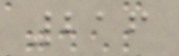216
